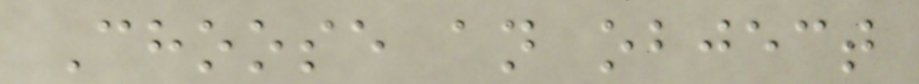Choose an object
